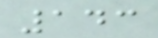143
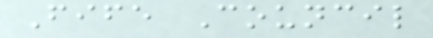Fife Council
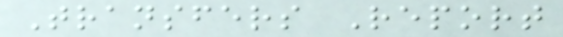Transfers Report
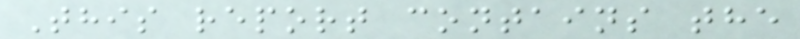This report contains the
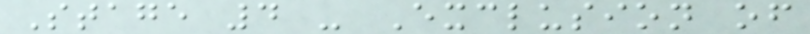Stage 4 - Exclusion of
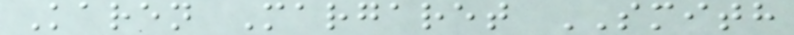Karen Margaret SMITH
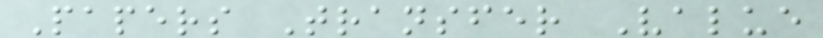Papers Transfer Value
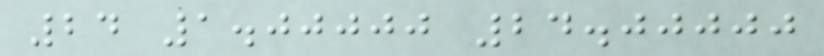24 1.00000 24.00000
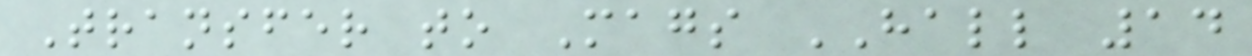Transfer to Mags HALL 14
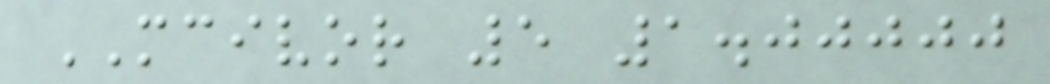MCIVOR 5 1.00000
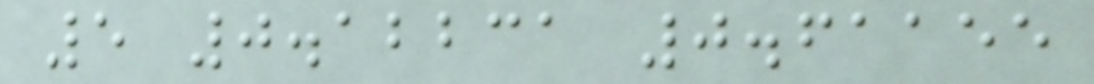5 0.12231 0.61155
